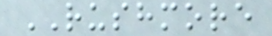RUSHMORE
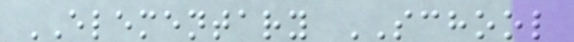ELEMENTARY SCHOOL
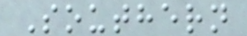Southern
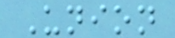Union
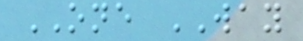ONE WAY
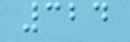324
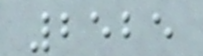2525
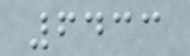6433
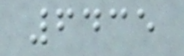6435
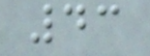43
